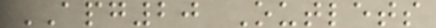APG20 Outlets
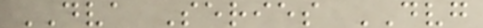DVA Series DVG
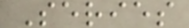Series
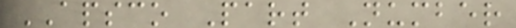APSCO Part Number
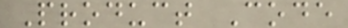Product Code
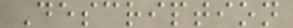Description
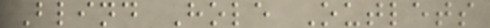Blind Hole Outlets
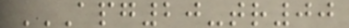APG20-TR00
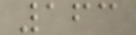163
